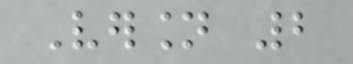Version 2
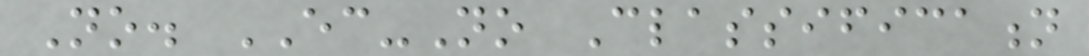No. EC-No Classification
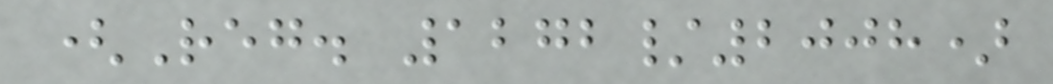(Reg. 1272/2008)
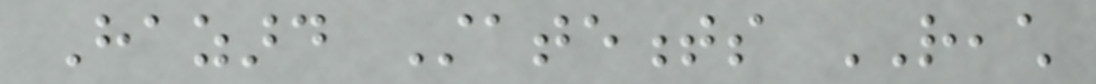Hazard Statements REACH
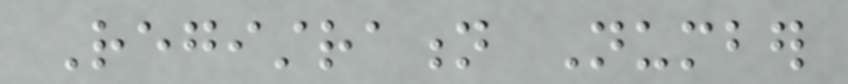Registration Number
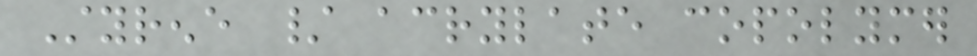Styrene / acrylate copolymer
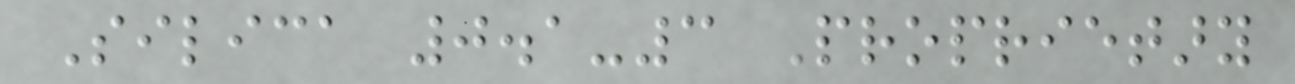Silica 0.1-3 Proprietary
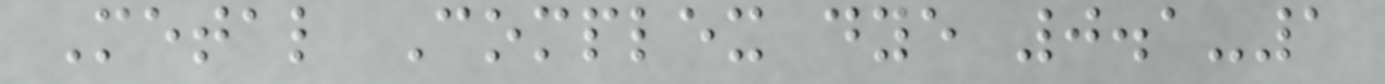Metal Complex dye 0.1-1
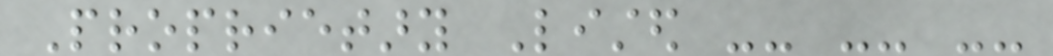Proprietary Listed -- -- --
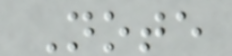Note
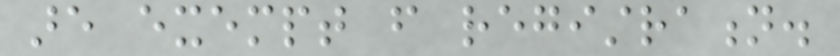are exempt from registration.
